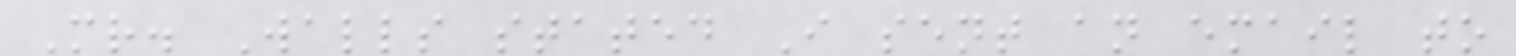Mr. Walls stated I sent an email to
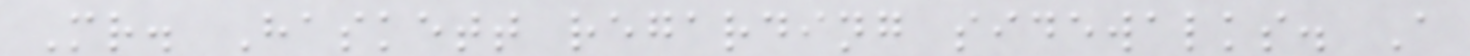Mr. Haskett regarding sidewalks. A
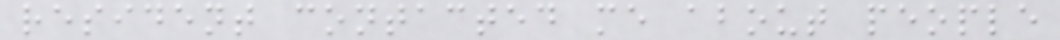resident contacted me about people
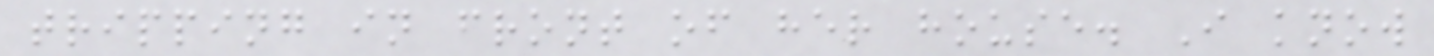tripping in front of her house. I know
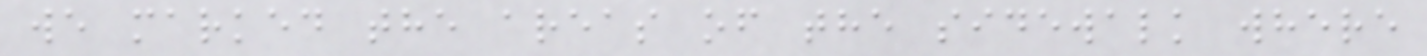we marked the areas of the sidewalk where
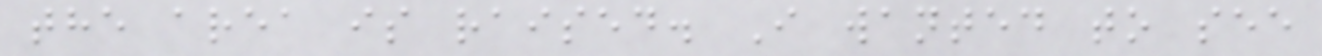the area is raised. I wanted to see
